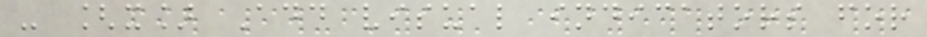- [x] Add visual indicators for
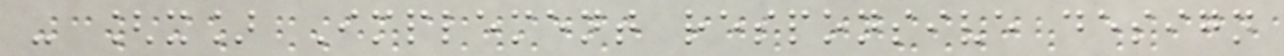- [x] Implement responsive design
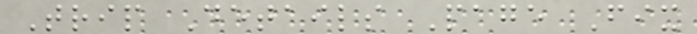Trip Details Page Fix
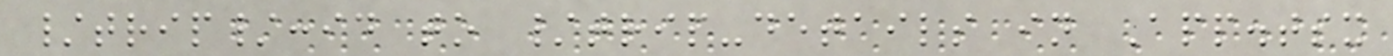/trip/:id to /trip-details in App.tsx
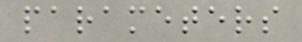parameters
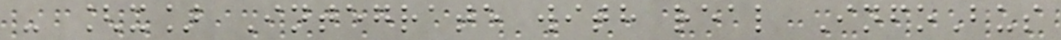- [x] Integrate with real InfoBus
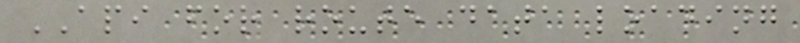API for route data loading
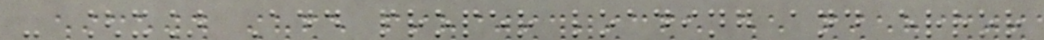- [x] Add proper loading and error
